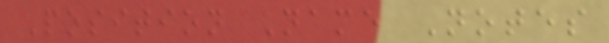Position Name Notes
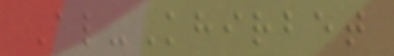Al-Khirbet
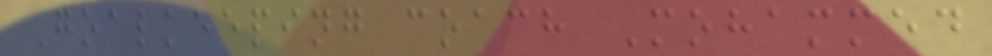Goalkeeping coach Mohammed
